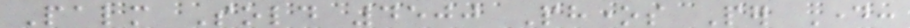Palm Sold 4500 Phones Per Day:
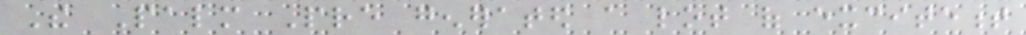The Palm Pre generated a lot of excitement
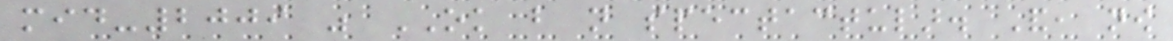mid-2009 was OK but not spectactular. And, now
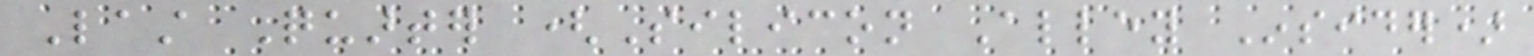Last Quarter (Silicon Alley Insider)
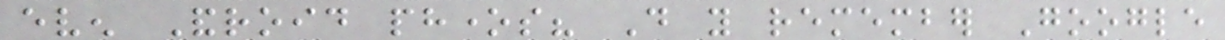even Android phones? Do you remember Google
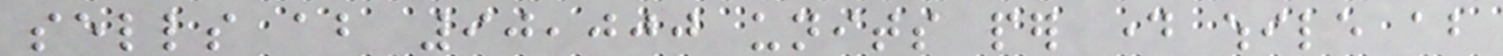sells about 90,000 units per day while about
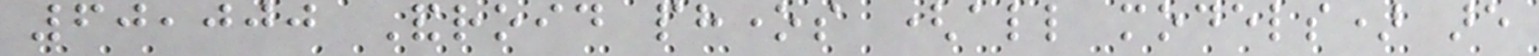60,000 Android phones (all models) are
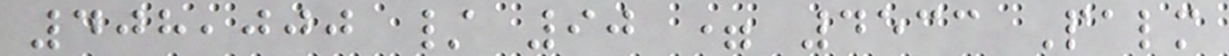408,000 / 90 = 4533 Palm
